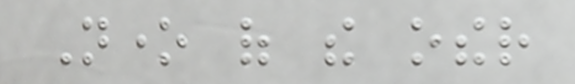None of the other
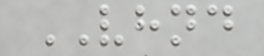VHND
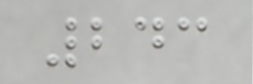243
